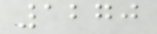1270
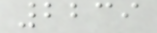2239
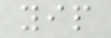yip
